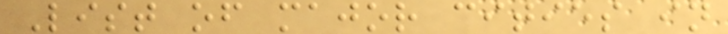List of major cities in
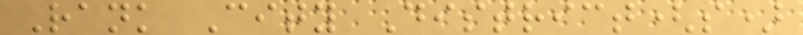Rank City District(s)
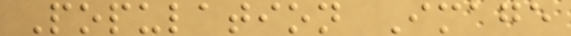Population Image
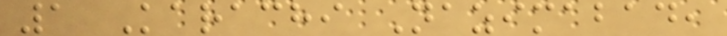1 Karachi Nazimabad,
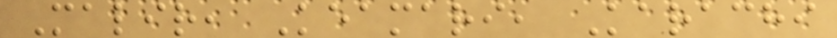Malir, Keamari, Karachi
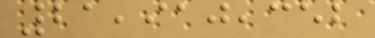21,910,352
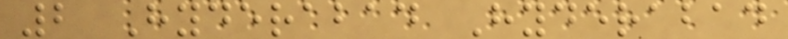2 Hyderabad Hyderabad
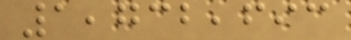1,732,693
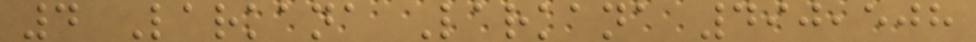4 Larkana Larkana 490,508
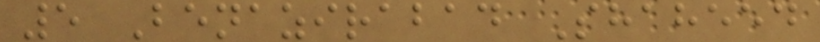5 Benazirabad Shaheed
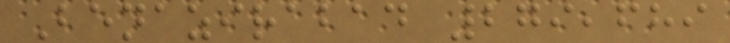Benazirabad 279,689
